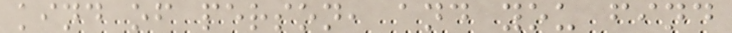kind of person, and you find
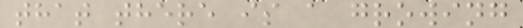that there is a growing
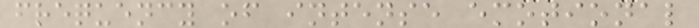frequency of intense emotional
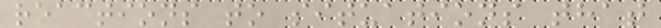reactions to situations that
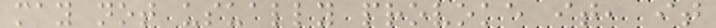may not usually provoke it, it
